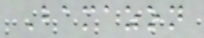Bamazon
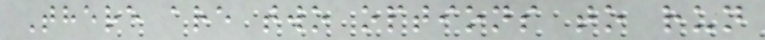There are two options to run
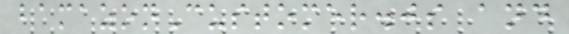bamazonCustomer.js and
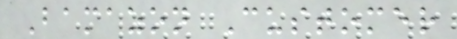Bamazon Customer
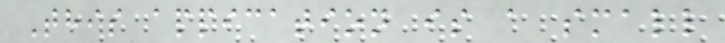This appication is a small
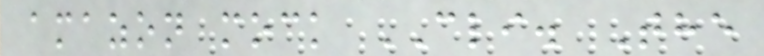amazon mock CLI. The
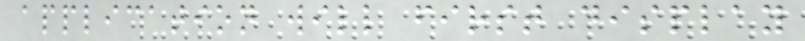application will first display
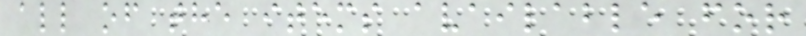all of the items available for
